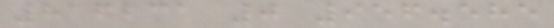816231 0 956.585
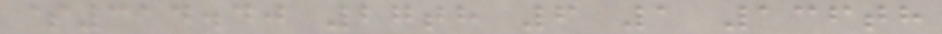$314.40 27th 6 1 136th
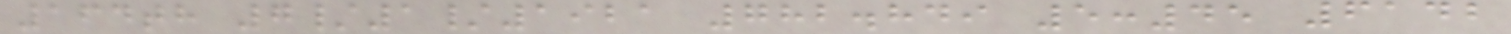164th 7/1/1921 782.849 5:45 6142
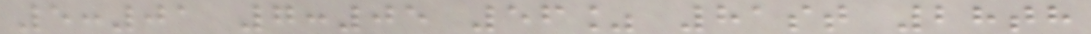5:01 7:05 56% 81st 28th
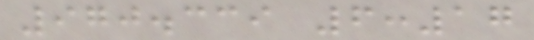970.339 6:17
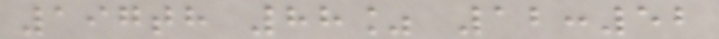197th 88% 12:52
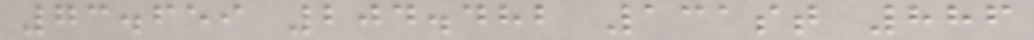73.659 204.482 131st 886
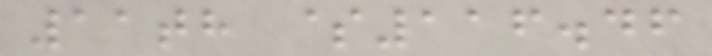11th $116.46
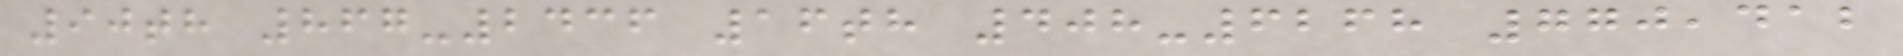90th 867-2436 16th 408-6268 770,412
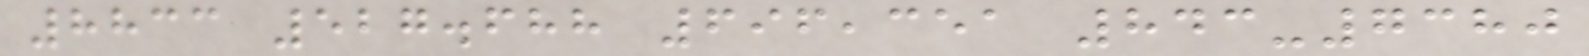8833 527.688 696,351 843-7380
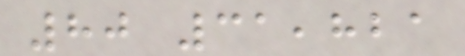80 31,821
